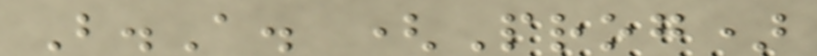B.A. (Prog)
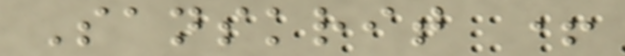Sanskrit +
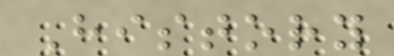History
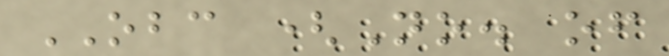OBC (No. of
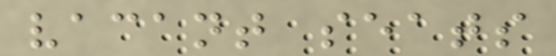vacant seats
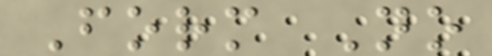Form No
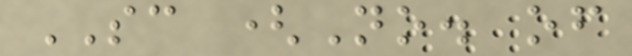SC (No. of
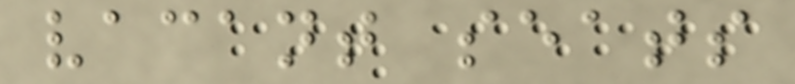vacant seats
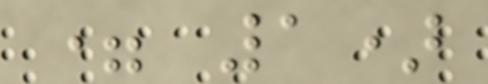= 1)
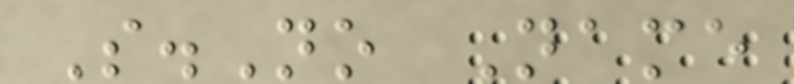S.No Name
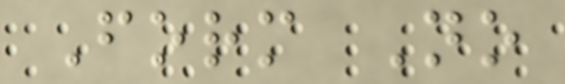Form No
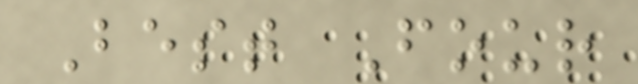Best Four
